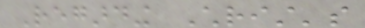Regarding Christ's
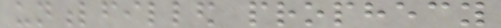unfulfilled prophecy
